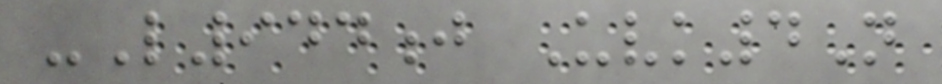-L944j Uvk4N
